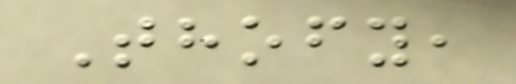Thofy,
